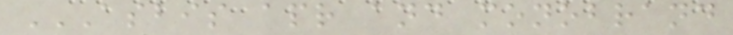ASBIS APR AND MONOBRAND
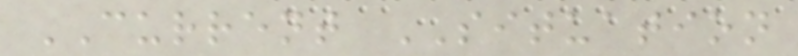CURRENT SITUATION
